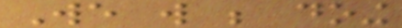We will be doing
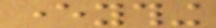everything
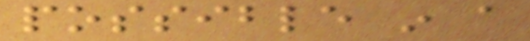possible in a
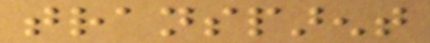transparent
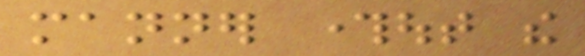manner throughout the
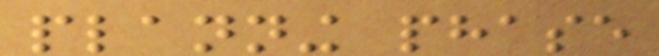planning phase
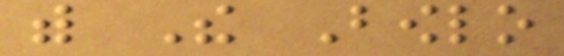with The Bowlo
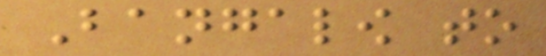Bangalow to
